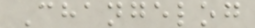Changelog
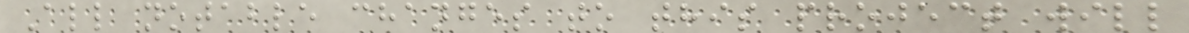All notable changes to this project will
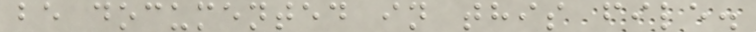be documented in this file.
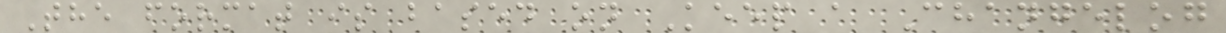The format is based on Keep a Changelog
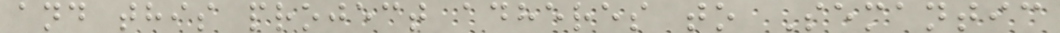and this project adheres to Semantic
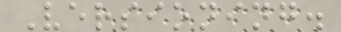Versioning.
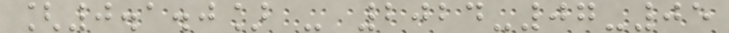[0.1.0] - 2024-07-05
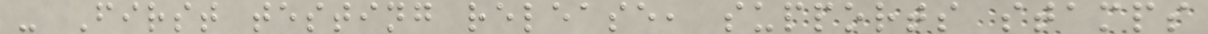- First testing release, supports stamps
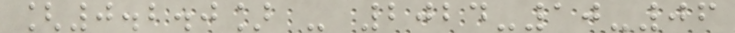[0.2.0] - 2024-10-06
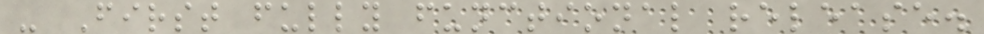- First fully functional release.
